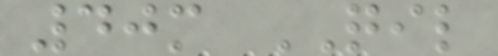40m QIL
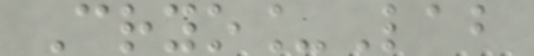Cryo_Lab
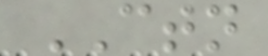CTN
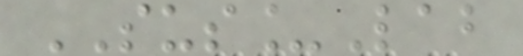SUS_Lab
